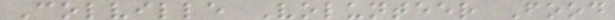Colville Volunteer Food
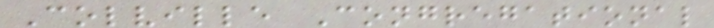Colville Congregational
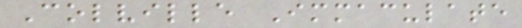Colville Immaculate
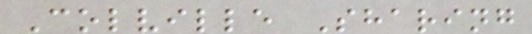Colville Sharing
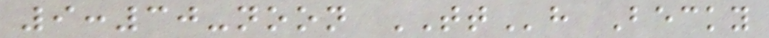9:30-noon TTh Becky
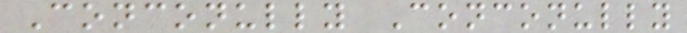Conconully Conconully
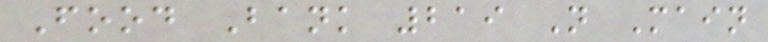Food Bank 219 N Main
